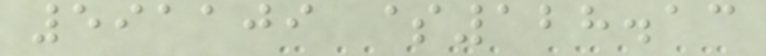591109 $128.13
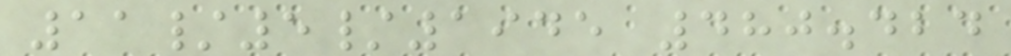11/5/1945 480.424
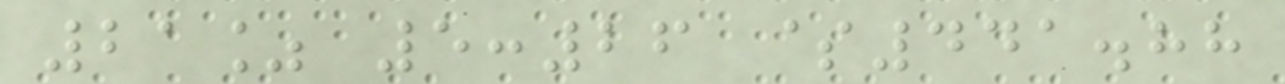21% 5:26 $441.88
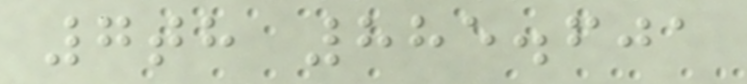7th 885.601
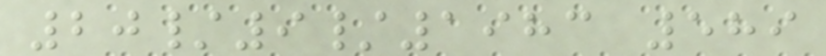20/9/1983 589
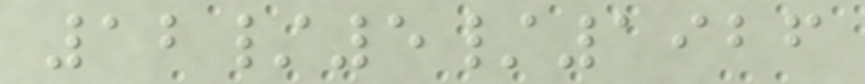12/5/1926
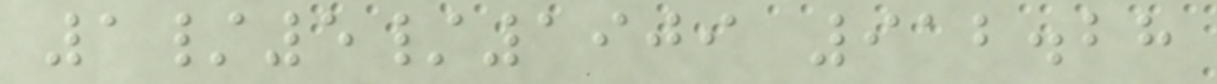1/5/1909 912.28
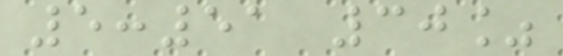5:51 30%
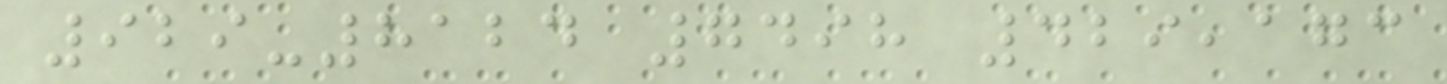929-8124 7498 429,173
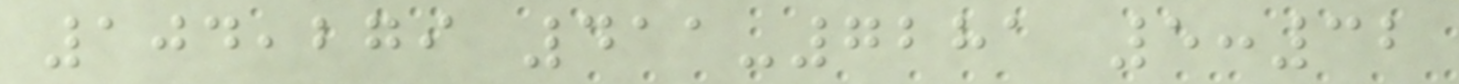104,279 411-7281 5:32
